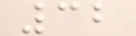32
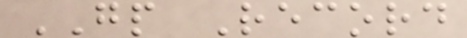GP Record
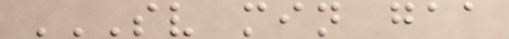SV MIN GAA
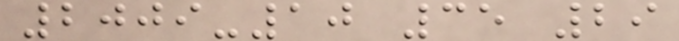2009-10 35 29
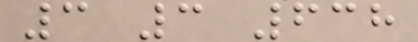3 3 638
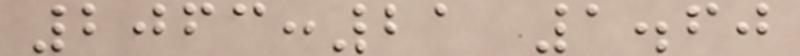2063:21 1.60
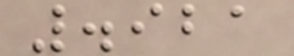.921
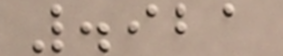.921
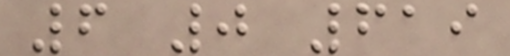6 0 619
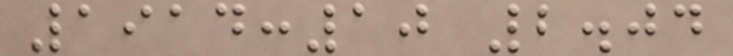1914:10 2.04
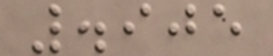.905
